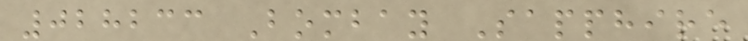028233 Bombay Sapphire
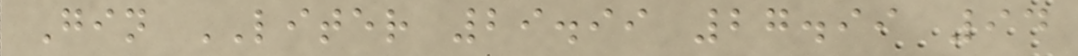Gin LITER 29.99 27.99 94
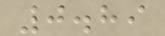0.89
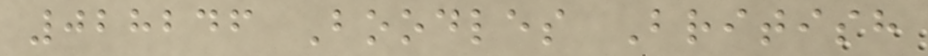028246 Boodles British
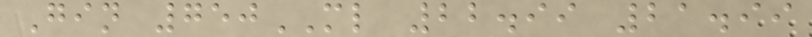Gin 750ML 22.99 21.99
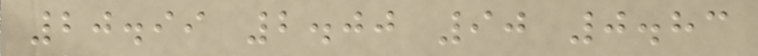20.99 2.00 90 0.83
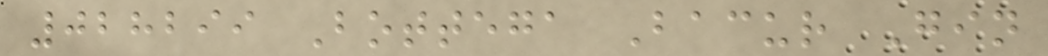028299 Bottega Bacur Gin
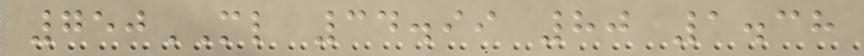750ML 34.99 80 1.38
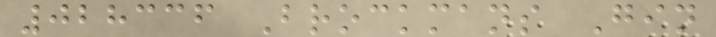028336 Brockmans Gin
